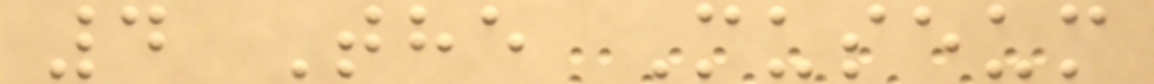4 The Museum
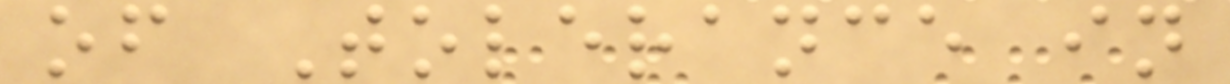of Tolerance in
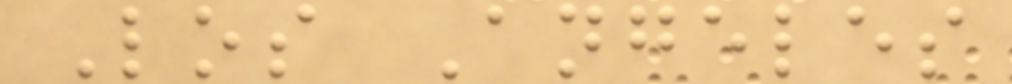Los Angeles
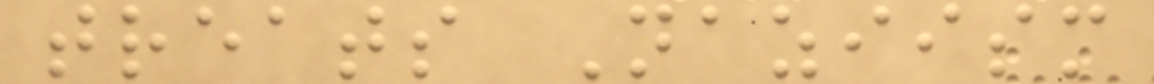treats Naziism
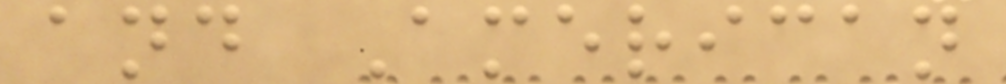and American
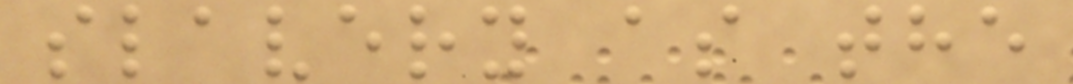slavery as the
